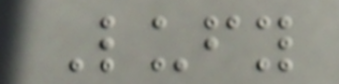Lufy
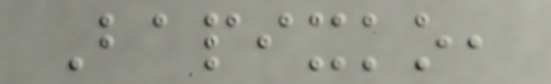Bapixko,
